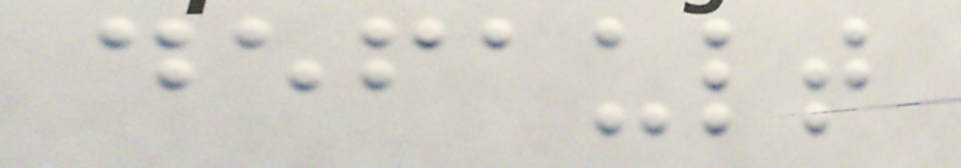default
